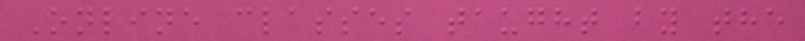Online classes taught by the
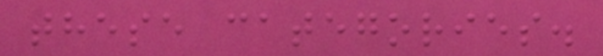these categories.
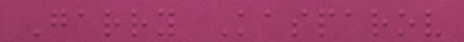Garry Kasparov
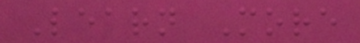Learn More
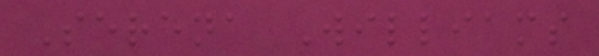Serena Williams
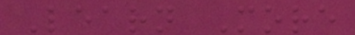Learn More
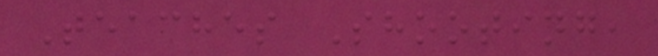Teaches Shooting,
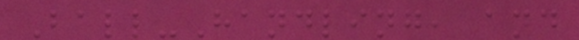Ball-Handling, and
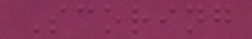Scoring
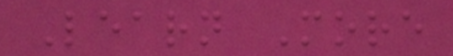Learn More
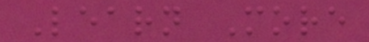Learn More
